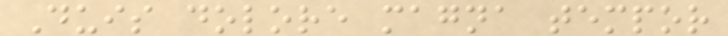Duis dolore magna tempor
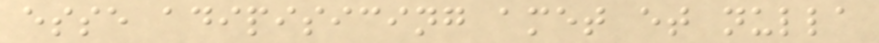esse adipisicing amet et nulla
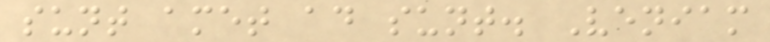sunt amet ad sunt. Veniam
